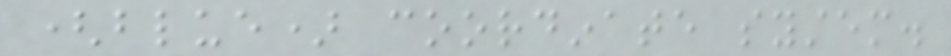(blue) coordinate system.
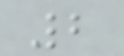2
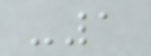-1
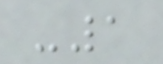-1
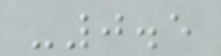-0.5
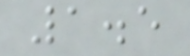1.5
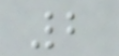2
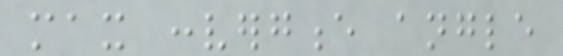max convergence angle
